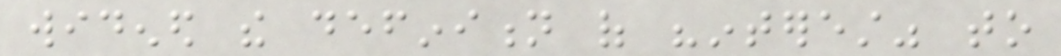widened the definition of "interest" to
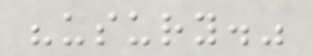"usury."
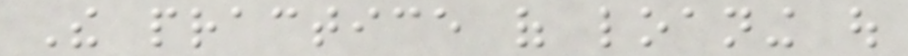The practice of loaning out
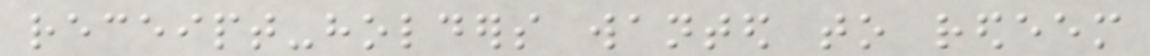receipt-holders wanted to redeem
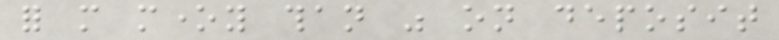for more money than was on deposit
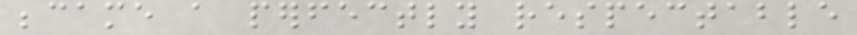became a perfectly respectable
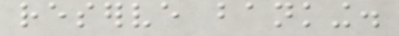reserve banking.
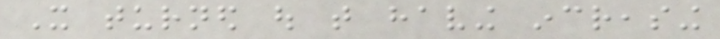It turned out that having increasing
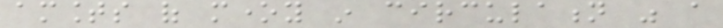amounts of money in circulation was a
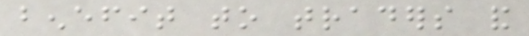benefit to traders and
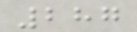287
